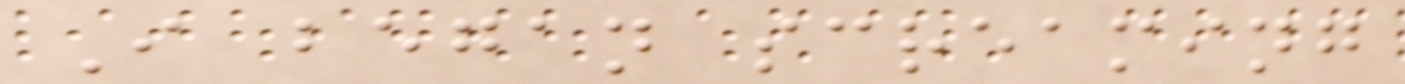I began screaming
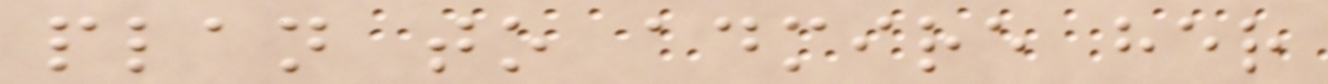plan to admire her
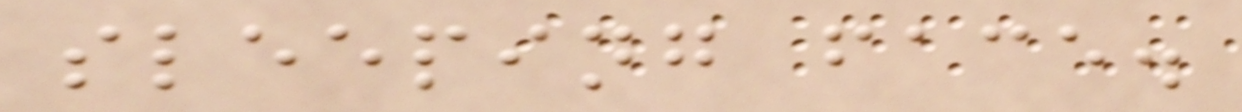sleeping face.
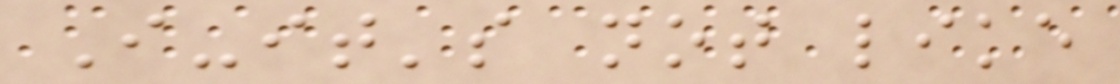I-it's not like
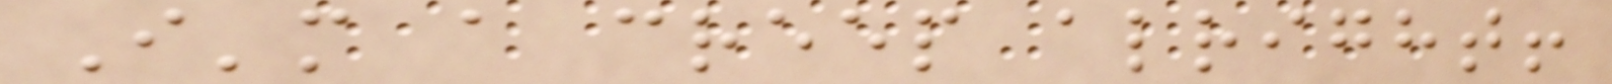I'm a creep alright!
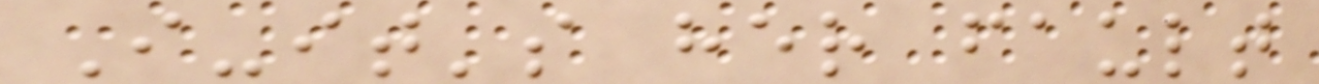I-it's her fault
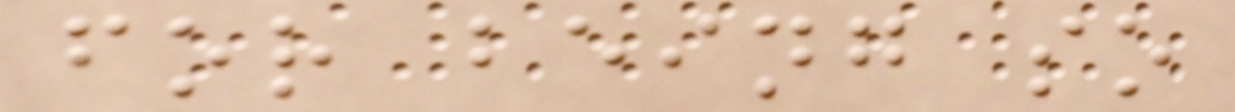for being so
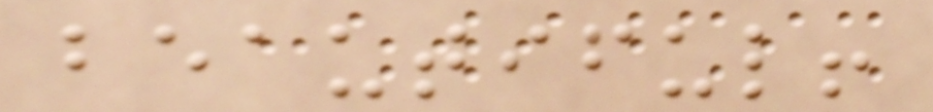beautiful!
